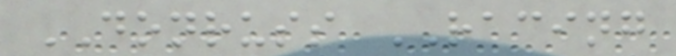DONRUSS RACING
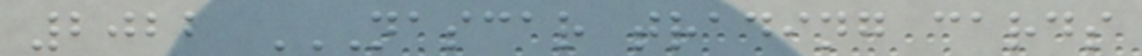2022 NASCAR TRADING CARDS
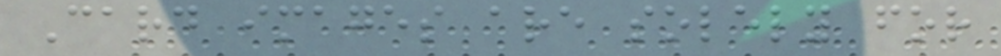Card images are solely for
